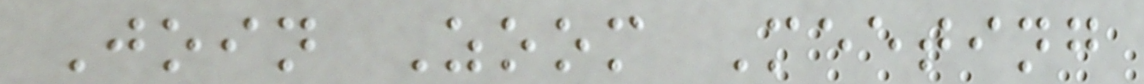Join Zoom Meeting
